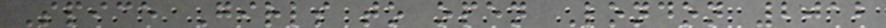Spice Girls to open London 2012
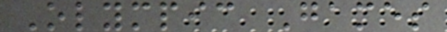Olympic Games
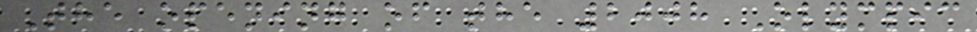The opening of the 2008 Olympic
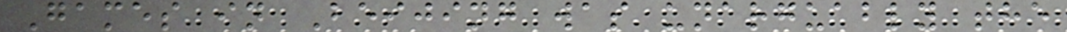Games in Beijing was unarguably the
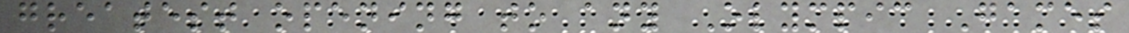greatest opening to any Olympic Games
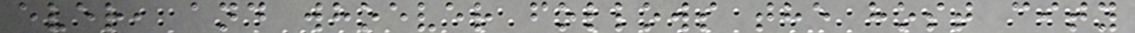ever, and whoever follows the host city
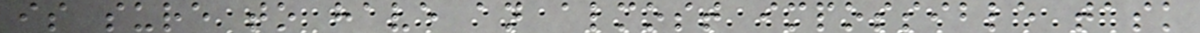is sure to have an almost impossible task
